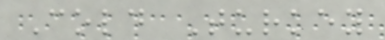Cold Turkey
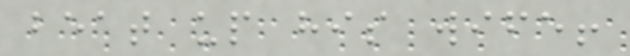beat up his wife!
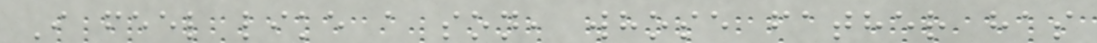I feel like a son, whose father has
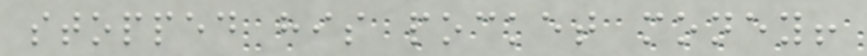stopped his pocket money!
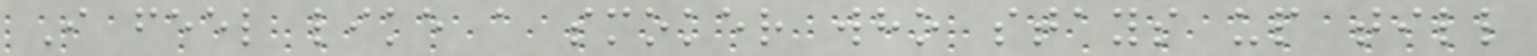I feel like a smoker who stays up till
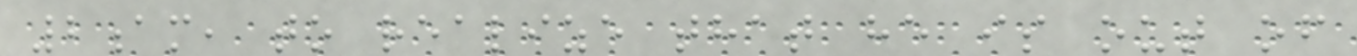2am, to realize that he is out of
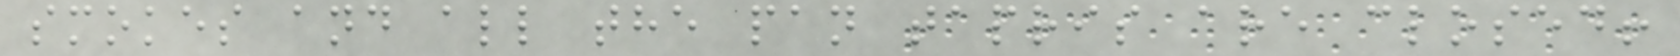smokes and all the pan tapris are closed!
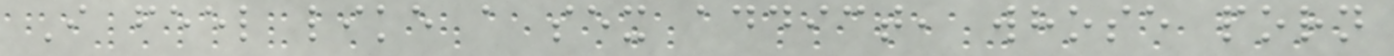I feel like a sex addict, whose porn
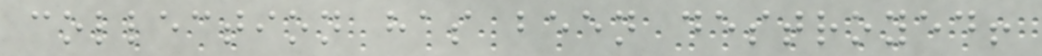collection has been destroyed!
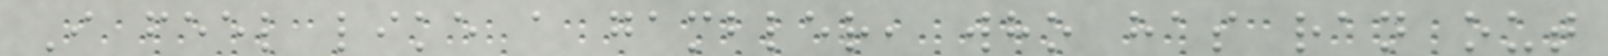I feel like a gambler, who has ran out
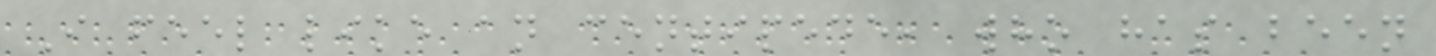I feel like an centipede, who has been
